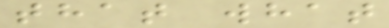that what
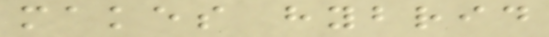makes hybrid
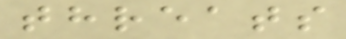threats
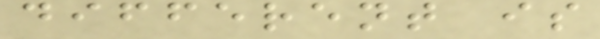different is
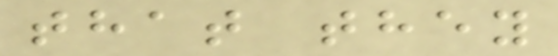that they
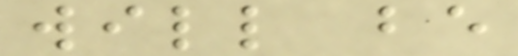will be
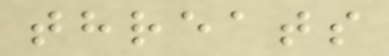threats
